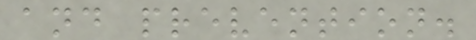and prevention.
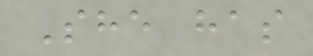She has
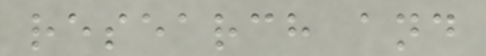research and
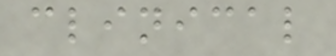clinical
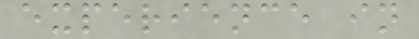experience in
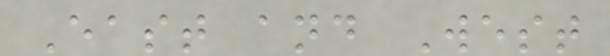East and West
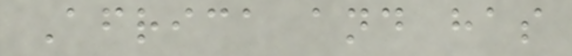Africa and has
